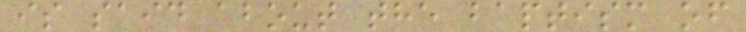is said about the baptism of
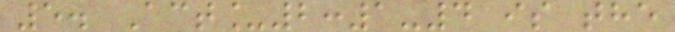5. Act_2:1-4 is the
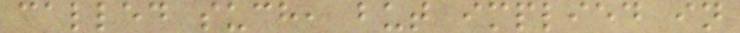called such, but implied in
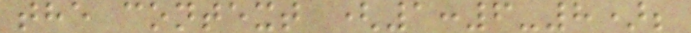the context (1:6-8);
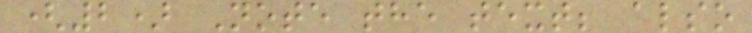(2) Note the text; also
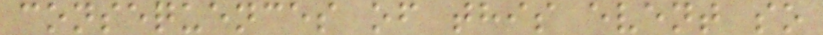consequences of this event so
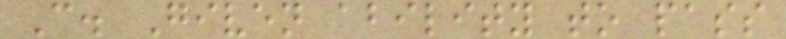C. Given ability to pass
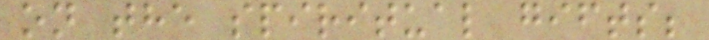on the spiritual gifts;
